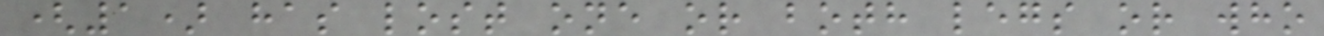(1) has lost one or both legs or who
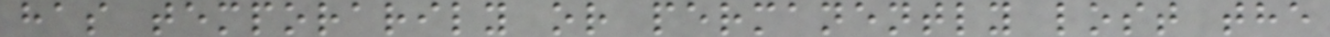has temporarily or permanently lost the
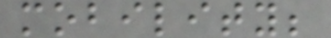mobility;
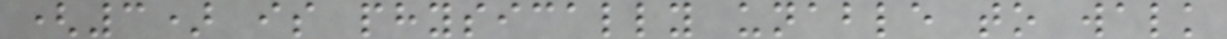(3) is physically unable to walk
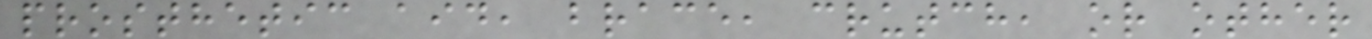prosthetic aid, brace, crutch, or other
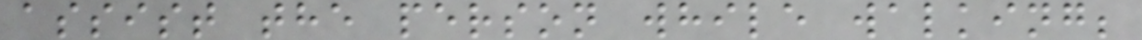assist the person while walking;
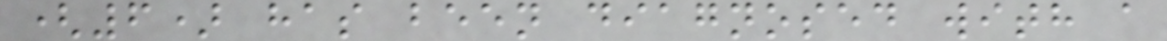(6) has been diagnosed with a
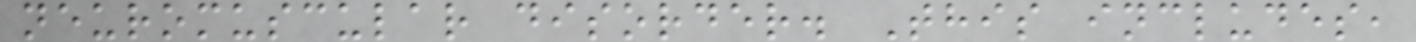neuromuscular disorder. This includes,
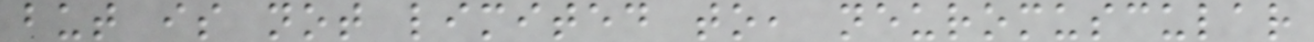but is not limited to, neuromuscular
